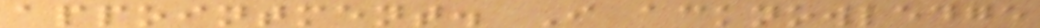appointment. I acknowledge
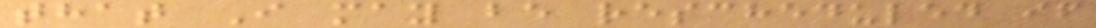that I may be rescheduled if
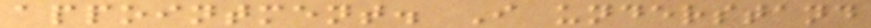appointment. I understand
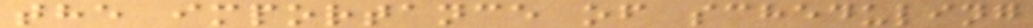the importance of scheduling
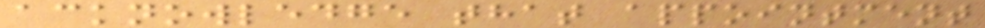acknowledge that appointment
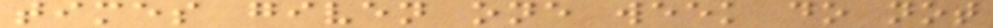times given one week do not
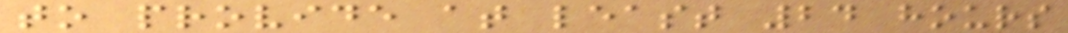to provide at least 24 hours
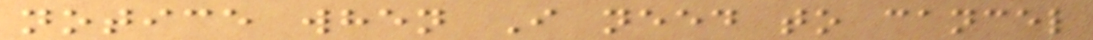notice when I need to cancel
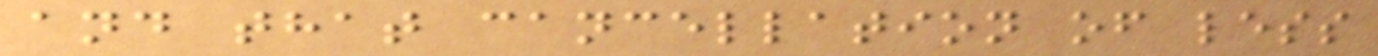and that cancellation of less
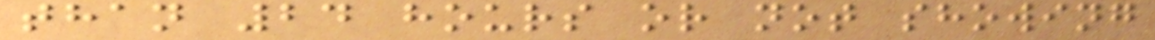than 24 hours or not showing
